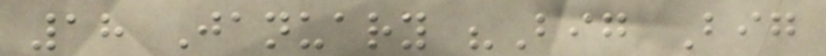18 January "Big Big
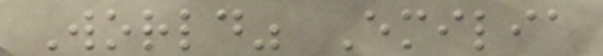World" Emilia
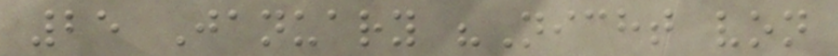25 January "Nicht von
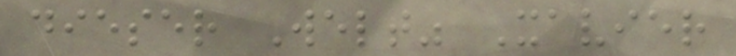dieser Welt" Xavier
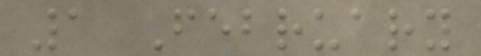1 February
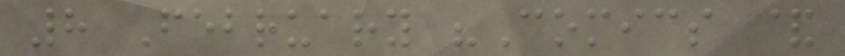8 February "Comics &
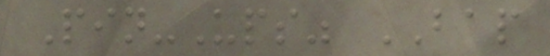Pin-Ups" BAP
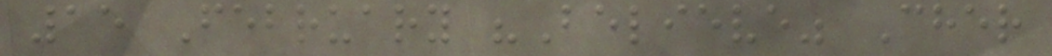15 February "Believe" Cher
